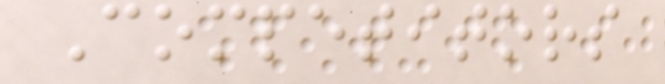Competitors
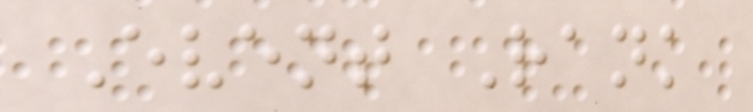Event Rank
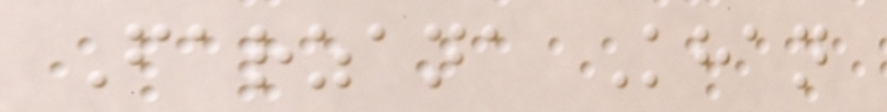Farzana Khan
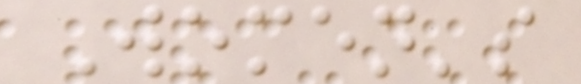Women's
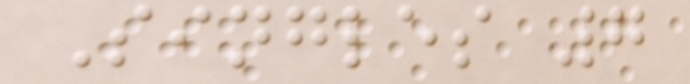Singles 7
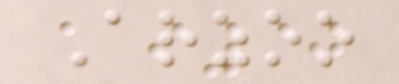Arzoo
